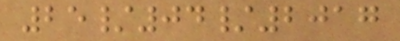25/04/2017
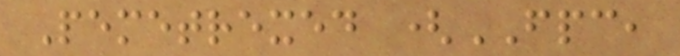Pemetrexed (FPC,
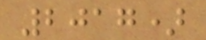2017)
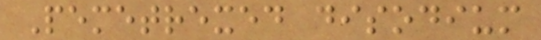Pemetrexed disodium
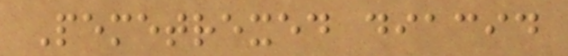Pemetrexed diacid
